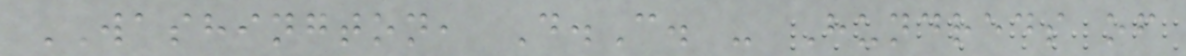WASHINGTON, D.C. - Hundreds of
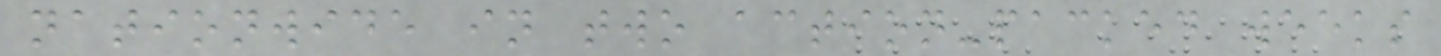nationwide in two action-packed weeks
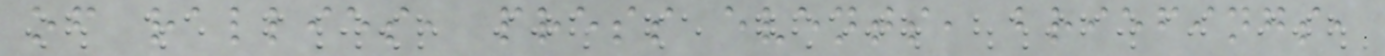of rallies, press events, briefings,
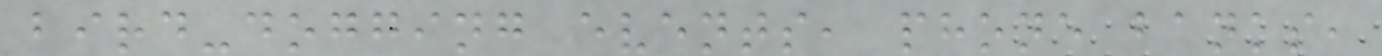bird-dogging events, phone banks,
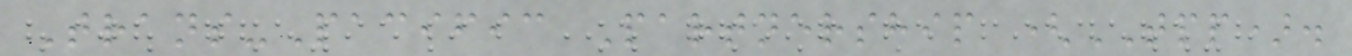Trans-Pacific Partnership (TPP).
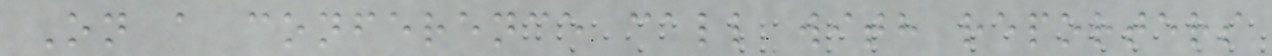On a conference call with reporters
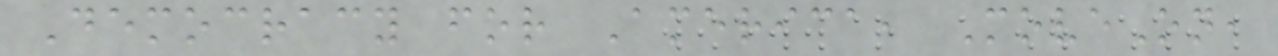Democracy for America, MoveOn,
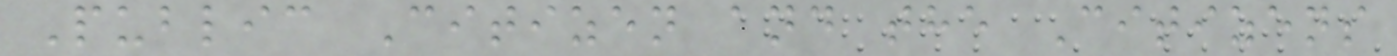Public Citizen and the Citizens
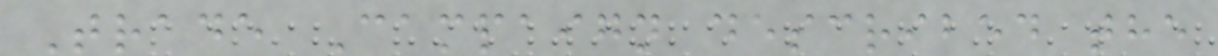Trade Campaign described the
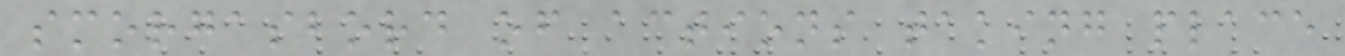smorgasbord of actions taking place
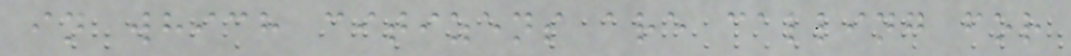in which citizens are calling for
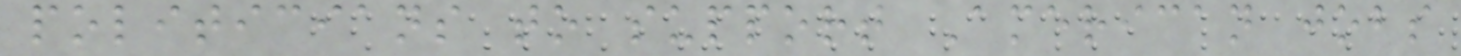politicians to support American jobs
